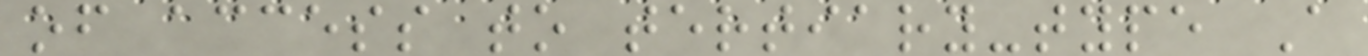of access to tertiary-type A
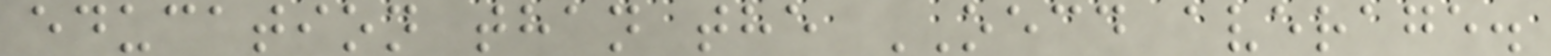education than the OECD average.
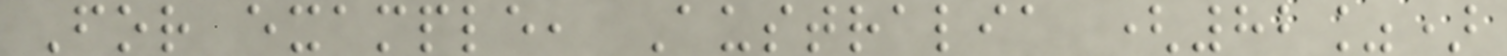For example, Australia (82%)
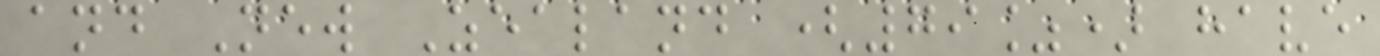and New Zealand (79%) have
